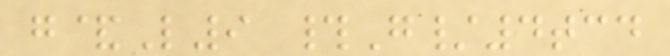g&L9 #G/4tcd
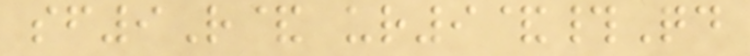sf9R& ur9&#Qd
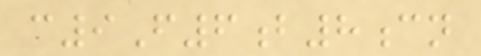c9F6b8cn
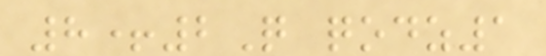8+2Q qodz1
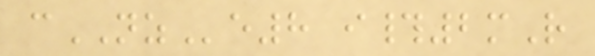cNZe8 i#2mR
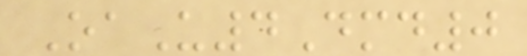OaU4Dmd0
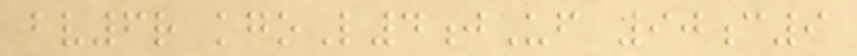bv6r kgoL4jUf 90c9
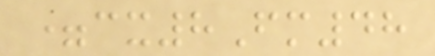=cx8Fm48
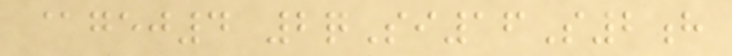@gej4 2qSi16S2h
